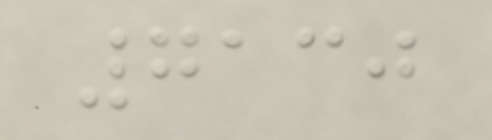7130
